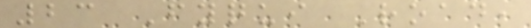23 Fyqui Road,
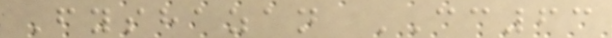Fyshazan CC63
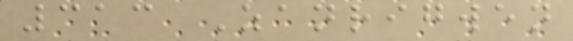313 Zanrigwen
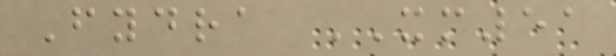Fydra XM51
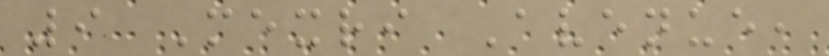9 Mexri Avenue,
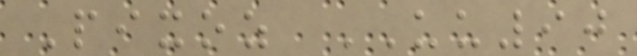Pixoz UU90
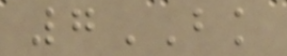7BK
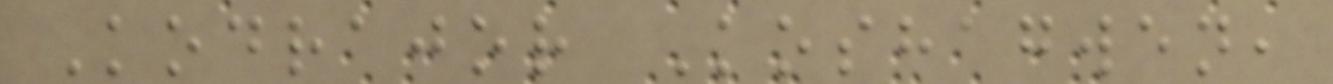Kodrajor Koshagwen,
